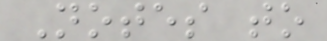Notes to
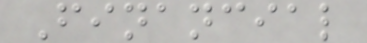Financial
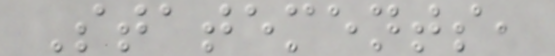Statements,
